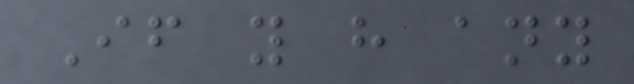If you have any
